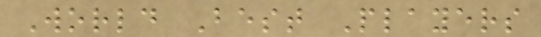World Best Players
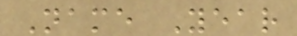Name Year
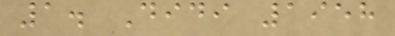1. Didi 1958
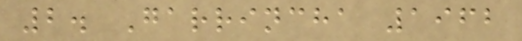2. Garrincha 1962
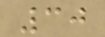30
